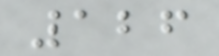126
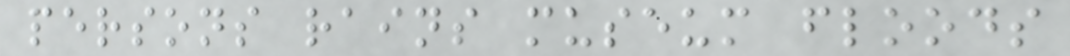persons rains museum floods
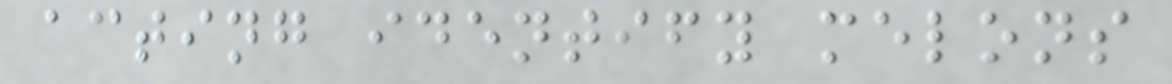acting identify melons
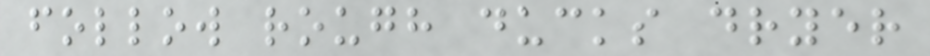follow rough ducks dryer
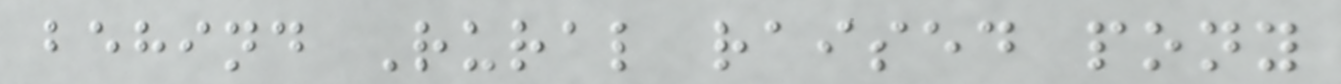behind Rural raised pony
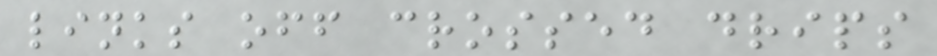links off crossed drips
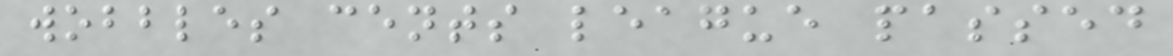wobbles cents league passed
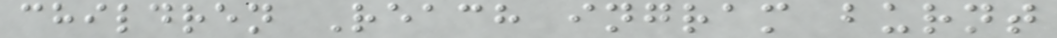children Reach ingram burnt
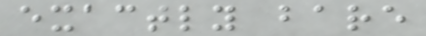exactly bare
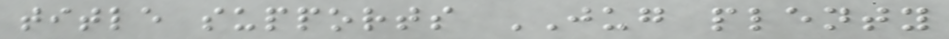title supports JUG plenty
